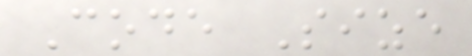Code Size
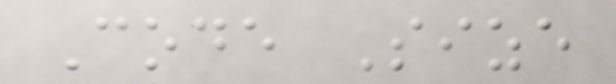Code Size
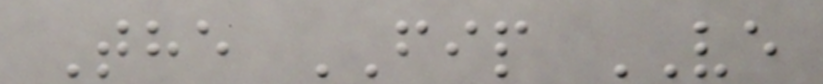The FIP VE
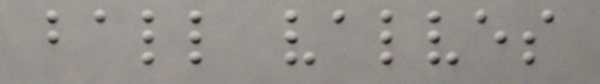ball valves
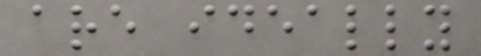are ideally
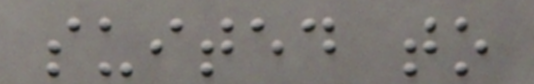suited to
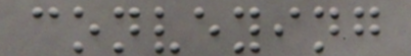conveying
